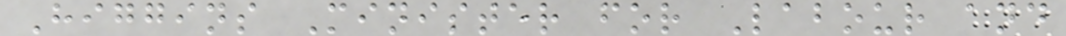Higgins Minister for Labour and
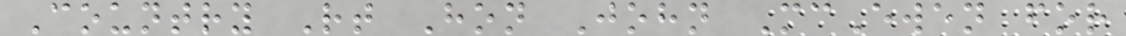Country Rt Hon John McEwen for
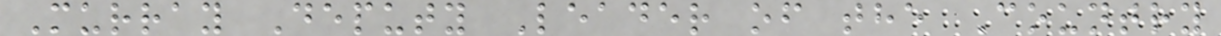Murray Deputy Leader of the Country
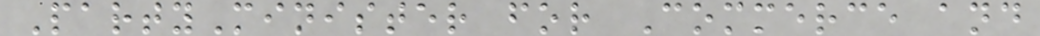PartyMinister for Commerce and
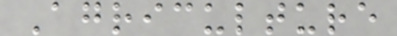Agriculture
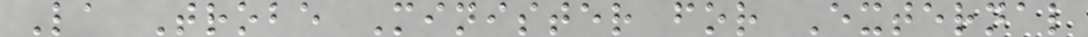La Trobe Minister for External
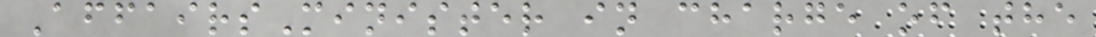AffairsMinister in charge of the
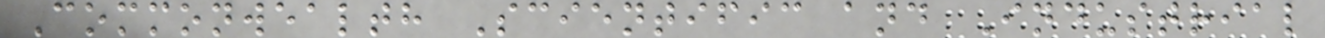Commonwealth Scientific and Industrial
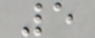5
